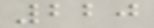220
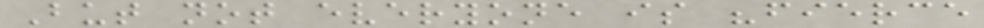But not everyone is "fierce
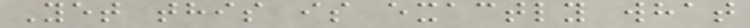Yet this is exactly what
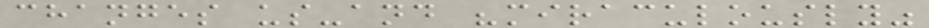changes us-and "miraculously"
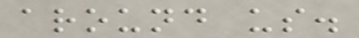around us.
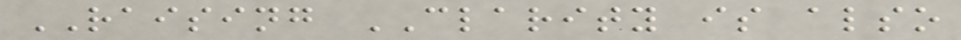RAISING CLARITY is also
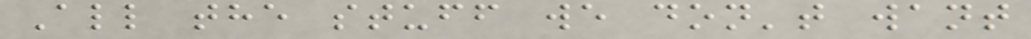All the stuff we don't want
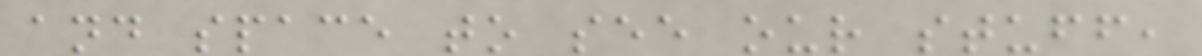and space to see our stuff,
